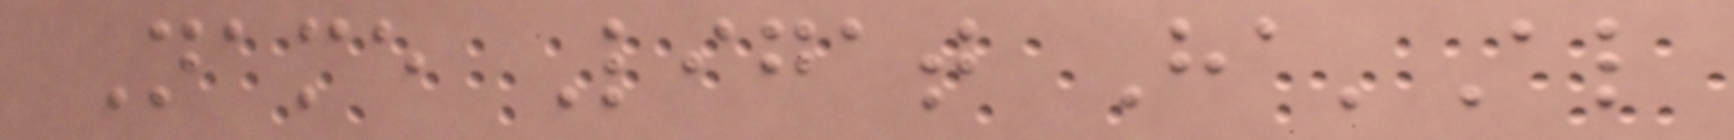Name Ligat Ha'Al
